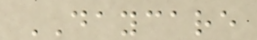DAYCARE
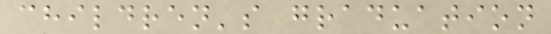children's graduation
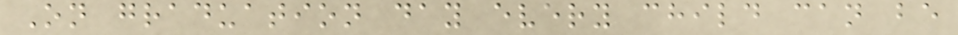On graduation day every child can be
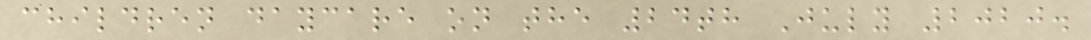children daycare on the 24th July 2020.
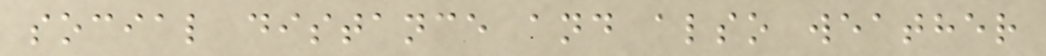social distance and also weather
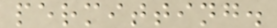permitting.
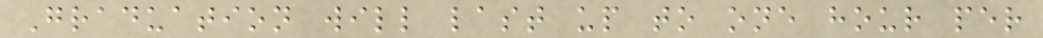Graduation will last up to one hour per
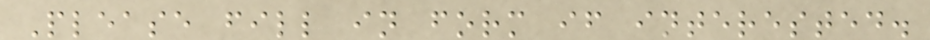Please fill in form if interested.
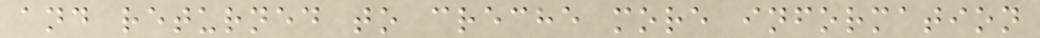and returned to creche more information
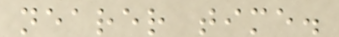nearer time.
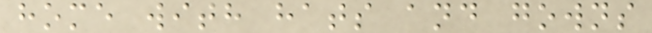home with hats and gowns
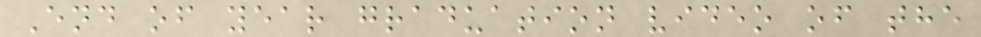End of year graduation video of the
